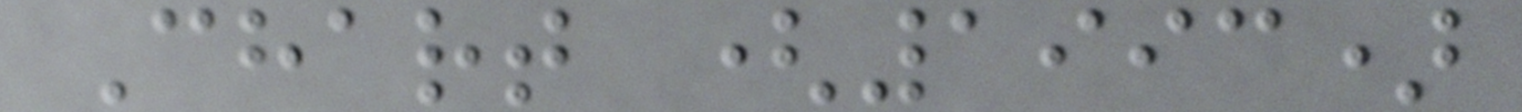Chart (1993)
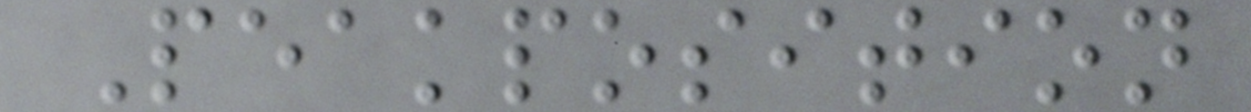Peakposition
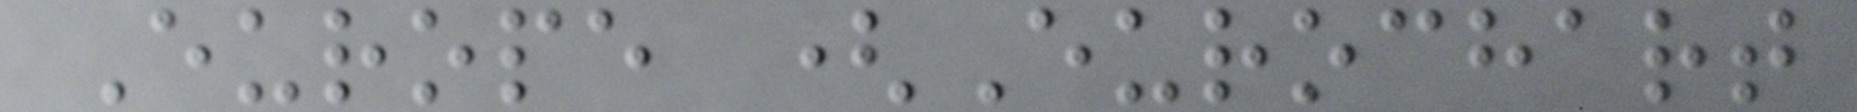Europe (Eurochart
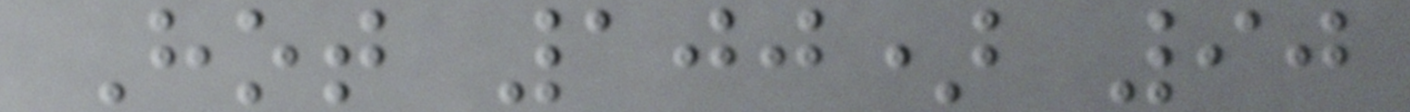Hot 100) 90
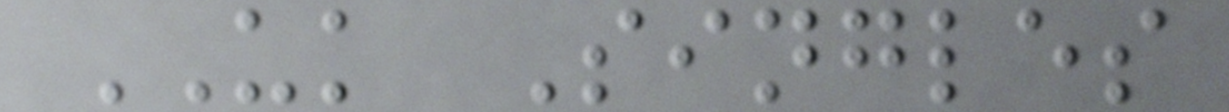UK Singles
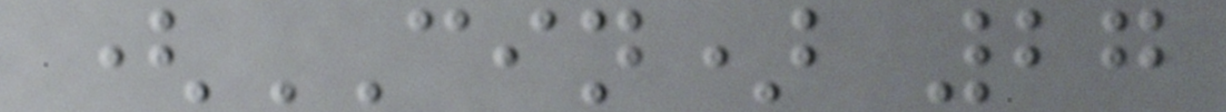(CIN) 27
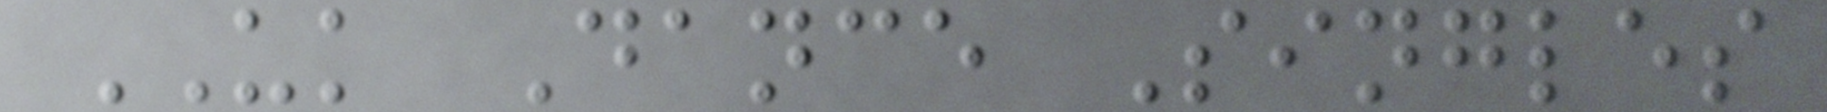UK Dance Singles
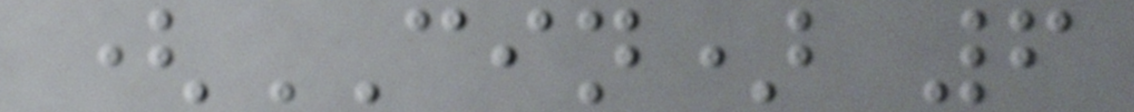(CIN) 6
